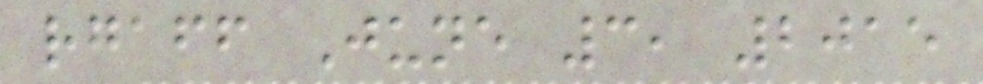rgaff June 3, 2015
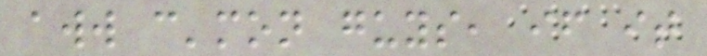aww c'mon guys, if it
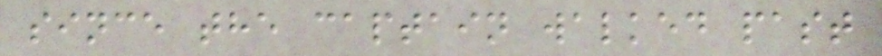since the captain walked past
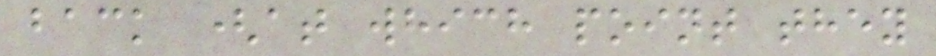back (at which point they
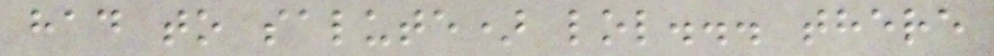had to salute) lol... there
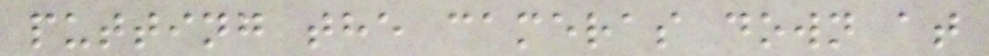putting the cameras down at
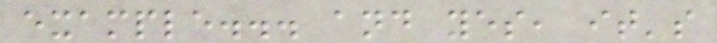example... and yes, it's
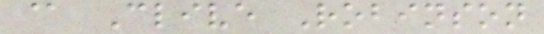@ Clive Robinson
